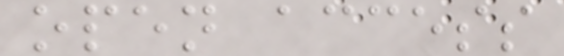open access
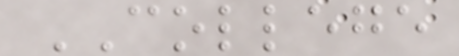COLLEGE
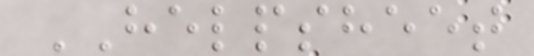HELPSHEET
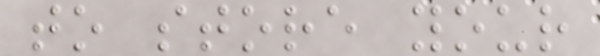to store your
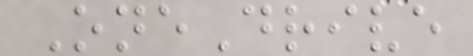OneDrive
